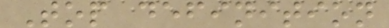Top definition
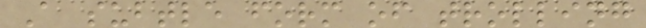A subtle form of trolling
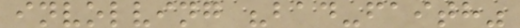involving "bad-faith"
